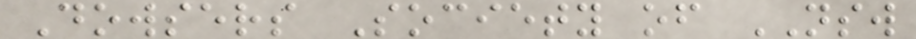Dowsers Society of NSW
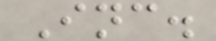Inc.
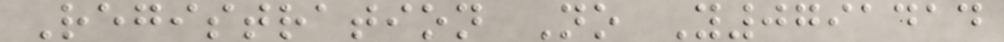Registration No Y0791414
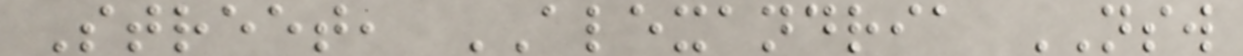Street, ALEXANDRIA NSW
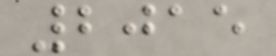2015
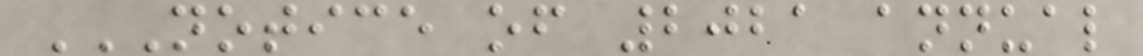NOTICE OF 2021 ANNUAL
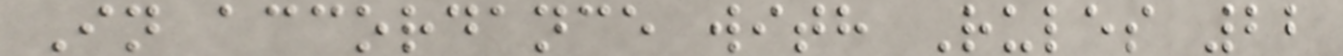In accordance with Rules 22
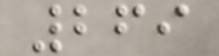269
